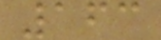163
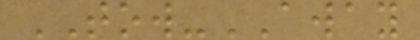TOW-AWAY
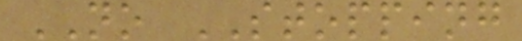NO STOPPING
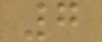7
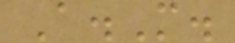A.M.
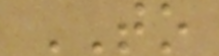TO
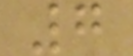7
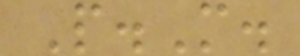P.M.
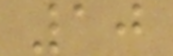10
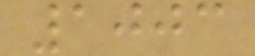1003
